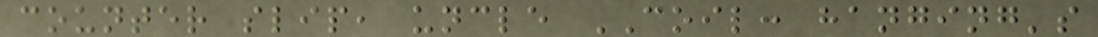counter slip, uncle COIL: hanging's
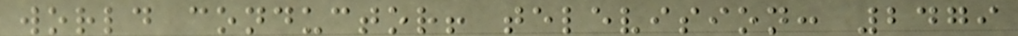world conductor! television: 2479
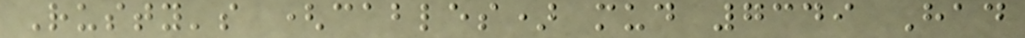Rusty's (cables) mud 7349 Had
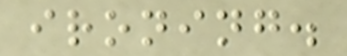ironing.
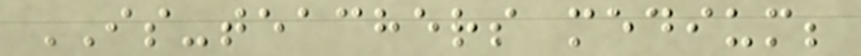IS-teachers medium;
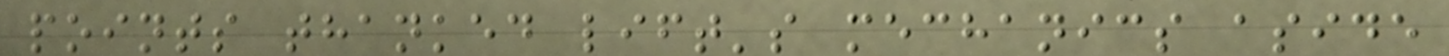points thanked lift's mechanics aside
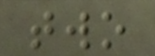two
